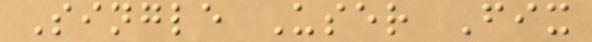Single User Fix
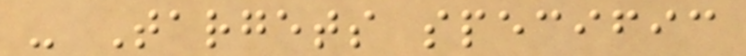- Targets specific
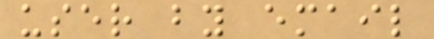user by email
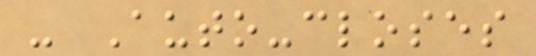- Auto-closes
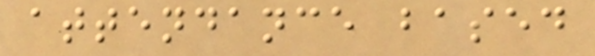attendance based
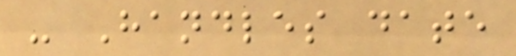- Handles date
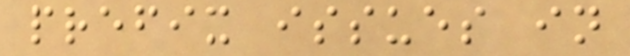prefix issues in
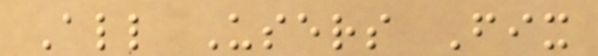All Users Fix
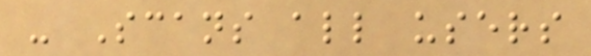- Scans all users
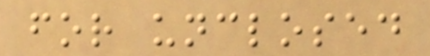for unclosed
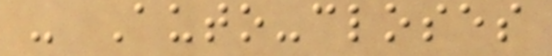- Auto-closes
